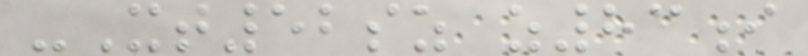-Xt52sz z83i
